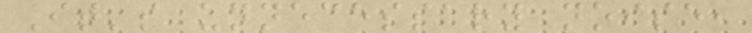It's unnecessary noise,
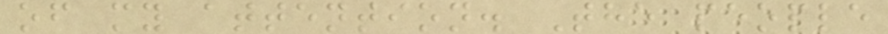of my attention. The people
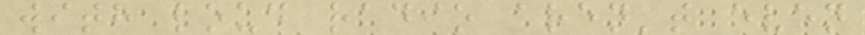with loud radio aren't even
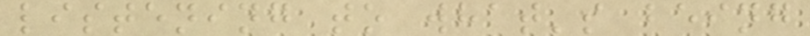listening to what's being
